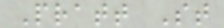Pratt St
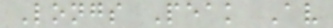Longs Peak Av
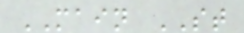MAIN ST
